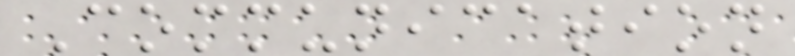Communication
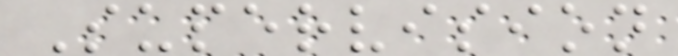Supervision
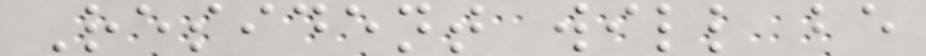Resident will be
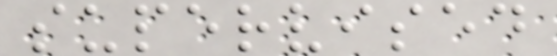supervised
